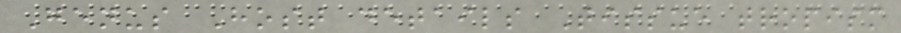Genus Host details Tissue tropism
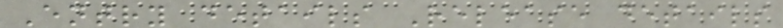Entry details Release details
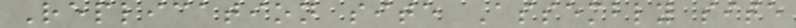Replication site Assembly site
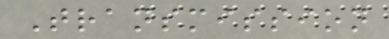Transmission
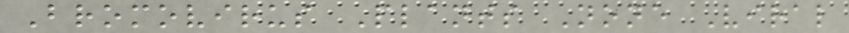Bromovirus Plants None Viral
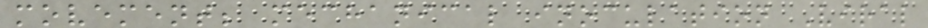movement; mechanical inoculation Viral
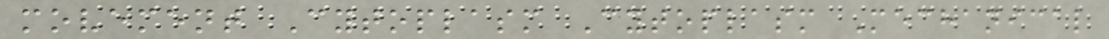movement Cytoplasm Cytoplasm Mechanical
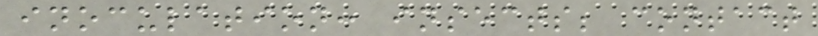inoculation: insects; contact
